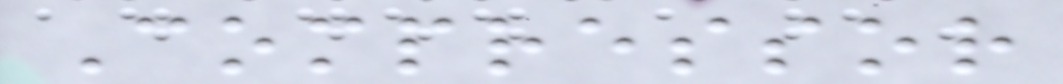Compressor
